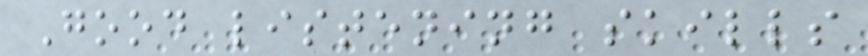Good listening skills
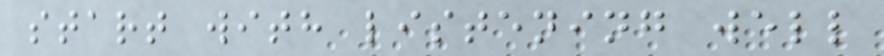start with listening well
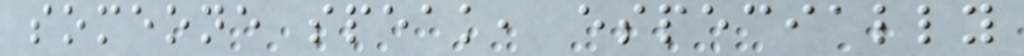someone speak, especially
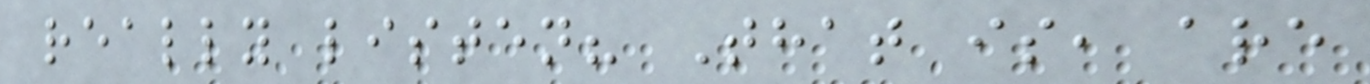really listen? That is, are
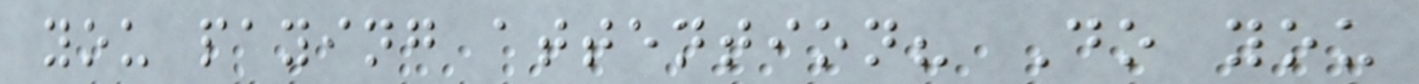you paying attention? Do you
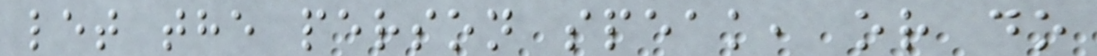let the person speak, or do
